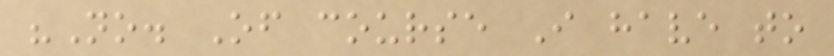"No. Of course I have to
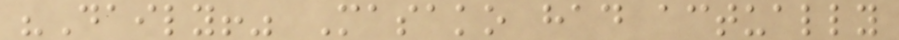"Daily!" Masako had actually
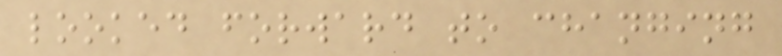looked forward to changing
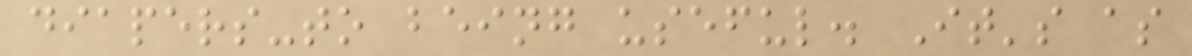diapers-to being useful. It's as
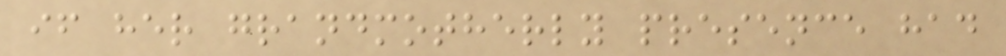if her grandmotherly presence had
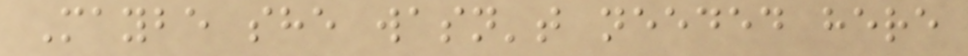Maybe she wasn't needed here
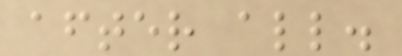after all.
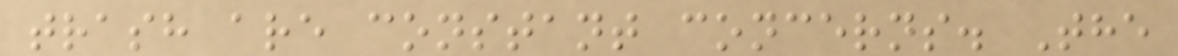trash are constant concerns. The
